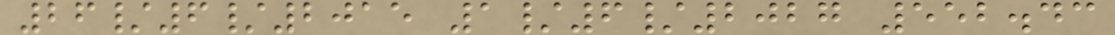26/6/2015 1/6/2027 552.43
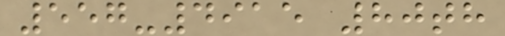557-4915 80th
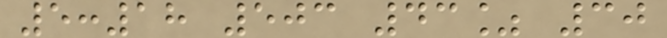5:18 503 43% 30
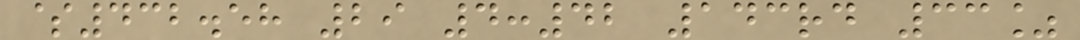$432.58 29 4:42 143rd 33%
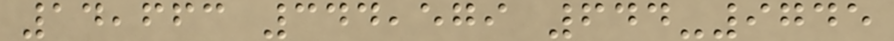14,663 344,579 644-9745
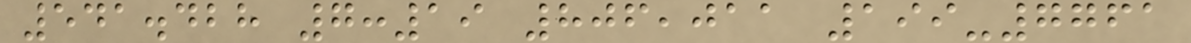541.428 7:19 806,011 199-7761
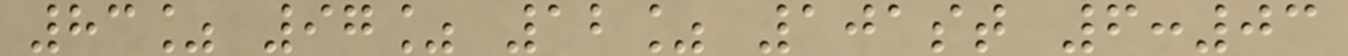83% 97% 12% 101st 6:03
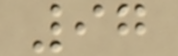97
